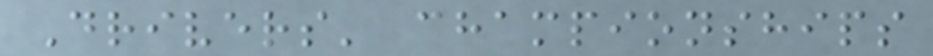Drivers' championships
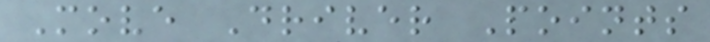Move Driver Points
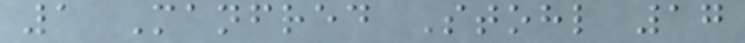1 Manfred Stohl 17
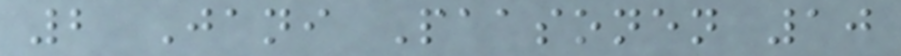2 Jani Paasonen 10
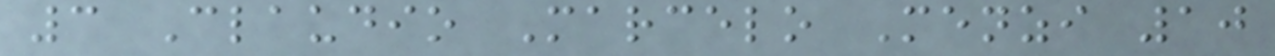3 Claudio Marcelo Menzi 10
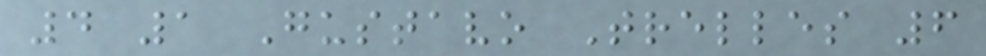4 1 Gustavo Trelles 6
